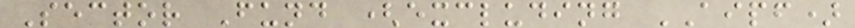Sector Fund (excluding AIPF)
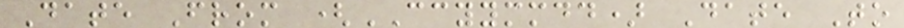Date From (CCYYMMDD) Date To
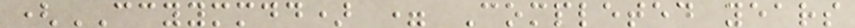(CCYYMMDD) = Completed years
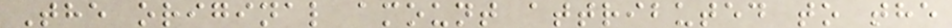The original amount attributed to the
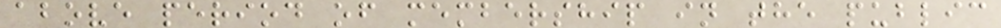above period of membership in the public
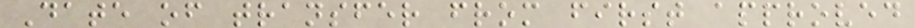Date of transfer from first approved
